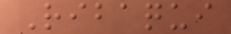Ribaqui
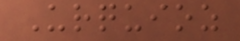Urquioz
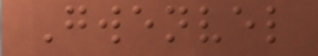Gwenvel
